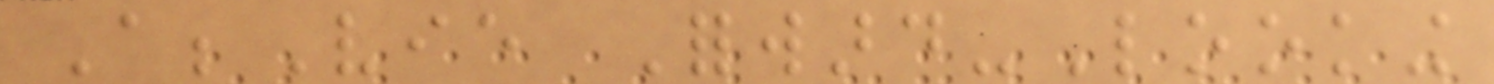AbbVie Forward-Looking
